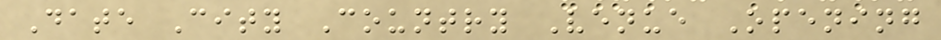Date City Country Venue Opening
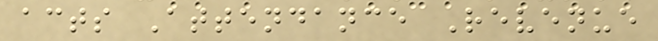acts Attendance Revenue
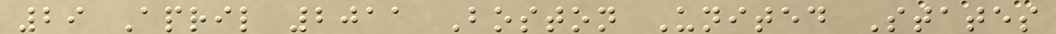29 April 2011 Boston United States
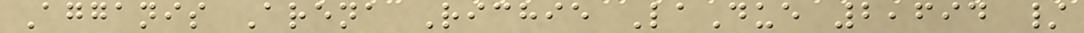Agganis Arena Richie LaDue 2,694 /
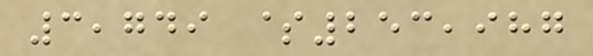3,749 $253,987
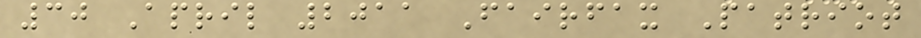30 April 2011 Fairfax Patriot
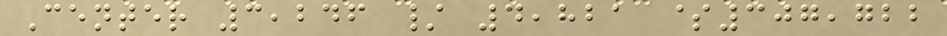Center 3,246 / 4,821 $307,722
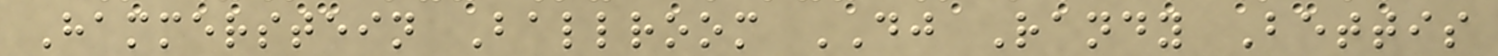Hammerstein Ballroom DJ Randy Bettis
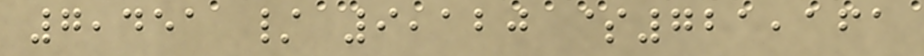7,451 / 9,120 $721,161
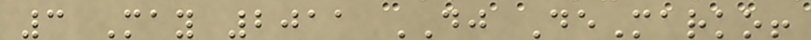3 May 2011 DJ DeMarko!
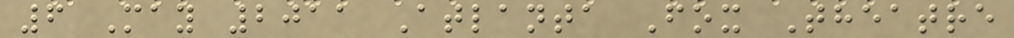6 May 2011 Atlanta Fox Theatre
